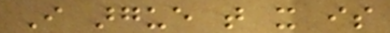I argue that it is
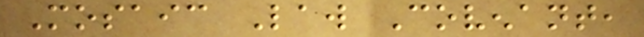Mosaic Law Covenant,
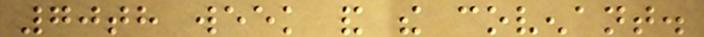70th week and the covenant.
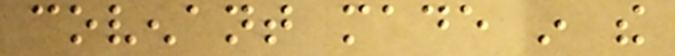covenant made in the
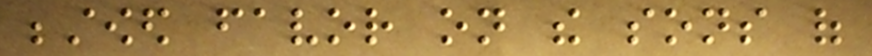bestowed favor on the sons of
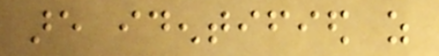are identified as
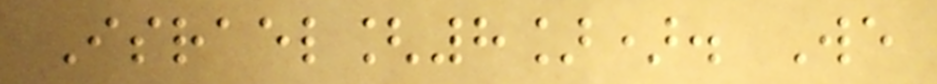Israel[8]). We
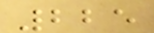225
